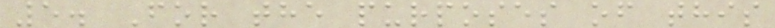5. For the purposes of this
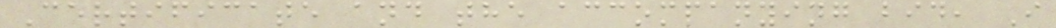Certificate and the accompanying bid, I
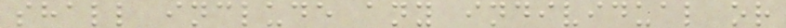shall include any individual or
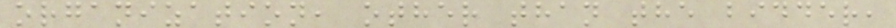organization, other than the bidder,
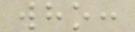who:
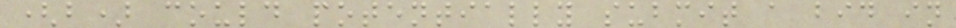(b) could potentially submit a bid in
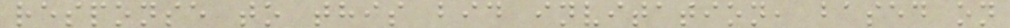response to this bid invitation, based on
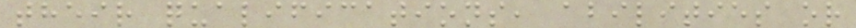their qualifications, abilities or
